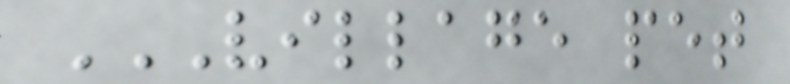VILLAGE PET
